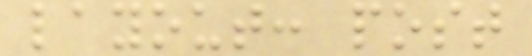layout: post
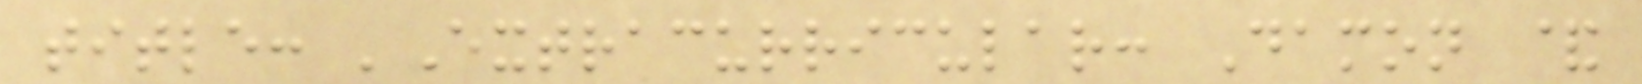title: 'Extracurricular: Damon &
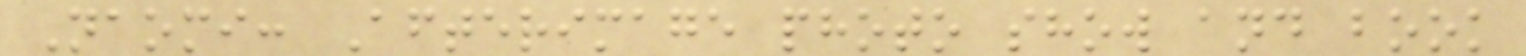Naomi: Afterimage photo show and book
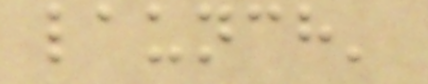launch'
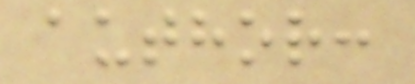author:
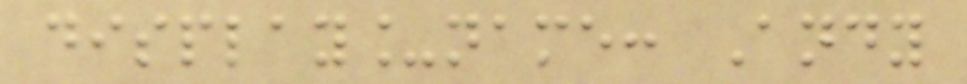display_name: Andy
